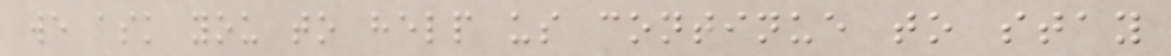we ask you to help us continue to stay
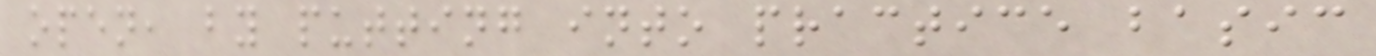open, by putting into practice basic
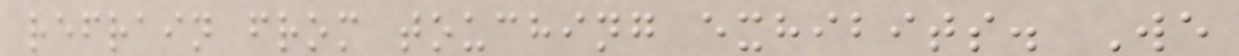refrain from touching exhibits. We
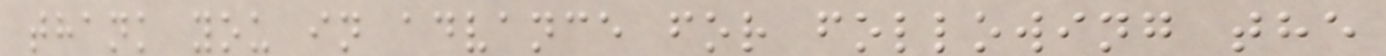thank you in advance for following the
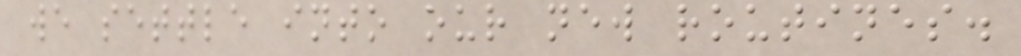we settle into our new routines.
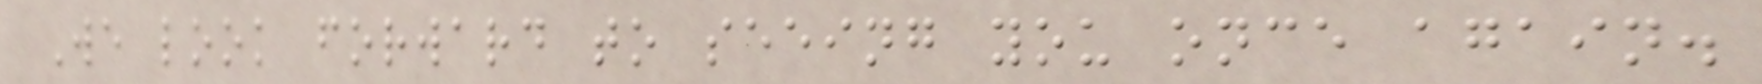We look forward to seeing you once again.
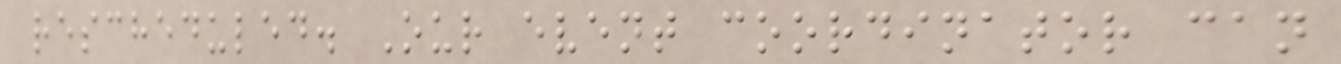rescheduled. Our event coordinator can
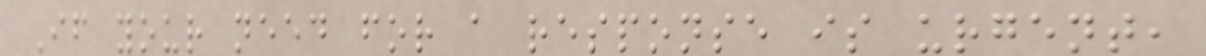If your need for a response is urgent,
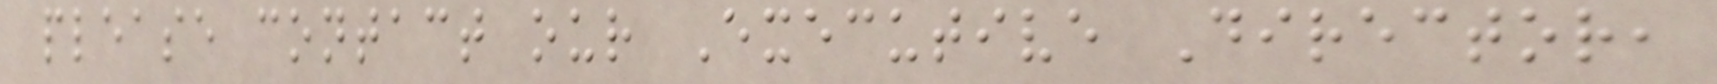please contact our Executive Director,
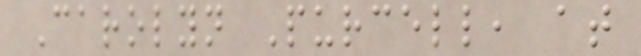Carolyn Purcell, at
